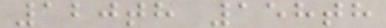120th 158th
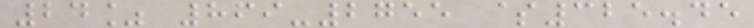24% 869-2755 $325.45
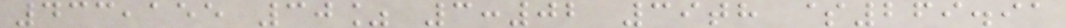433,155 30% 3:02 39th $269.91
